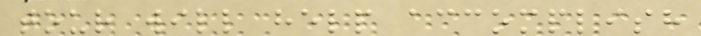tour will help accomplish
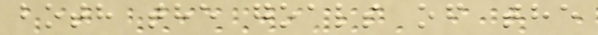both the goals of the
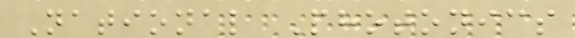National Photonics
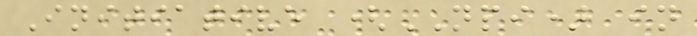Initiative (NPI) in
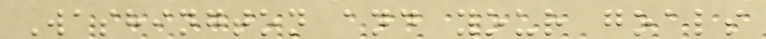Washington and your goals
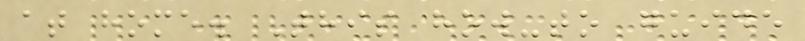at home. This how-to guide
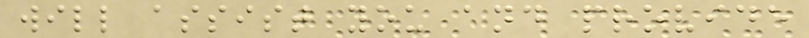will assist you and provide
